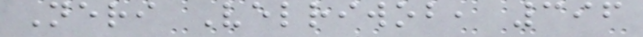Neri Velriwob, 396
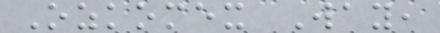Ozkomex Way,
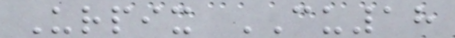Urpix CU18
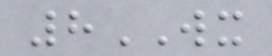8WX
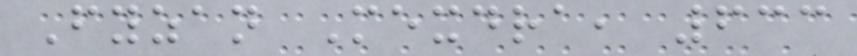Fyzan Mexdra, 633
